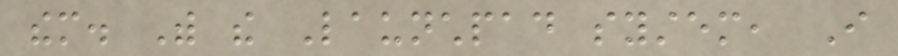them. With the Launchpad system, I
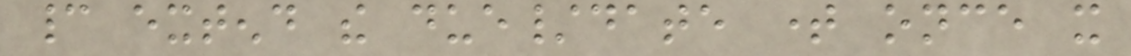cannot extend the due/date time once it
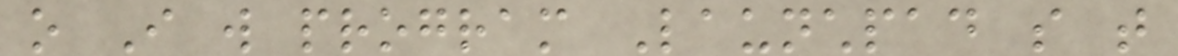o I will program Launchpad so that
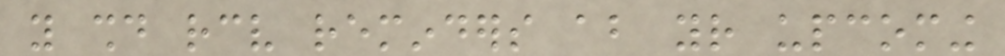you should receive reminders about your upcoming
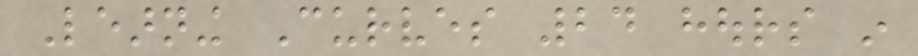Learning Curves 24 hours in
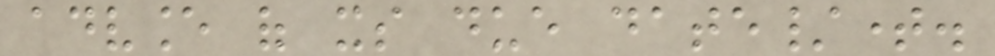advance of its due date/time.
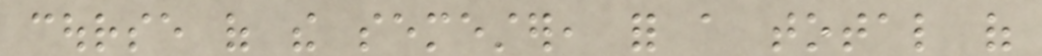course of the semester, for a total of
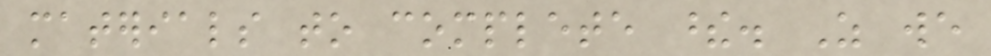materials to complete these. As we
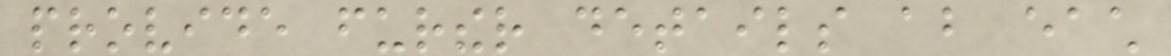provide further details about each
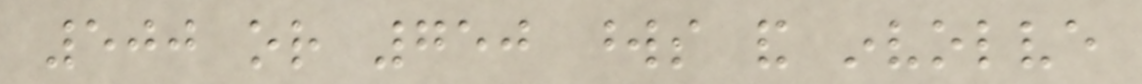500 or 750 words and involve
